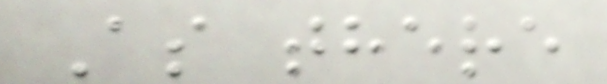As there
